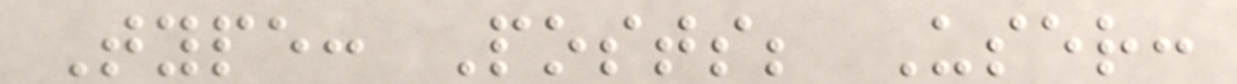Type: Posts; User:
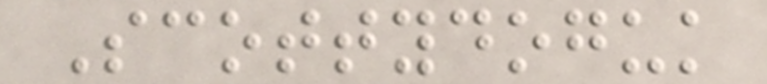Scottydoguk
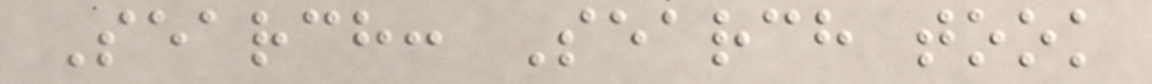Search: Search took
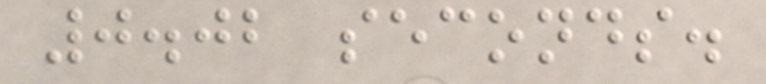0.02 seconds.
